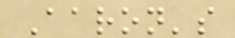Aaron's
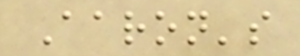Aaron's
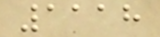1118
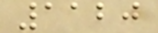1120
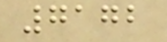7172
